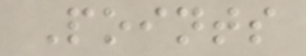Points
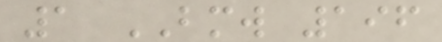1 BMW 196
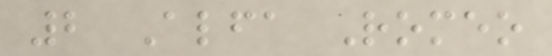2 Alfa Romeo
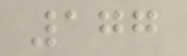177
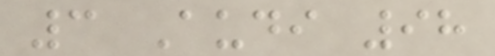3 Audi 98
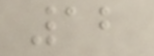12
